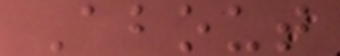About
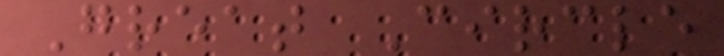Great Circle
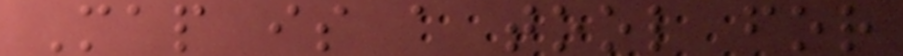Map is a tool for
